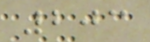203
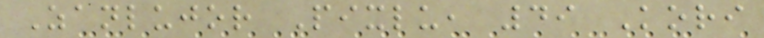Zanlujor Pixlu, 49 Kori
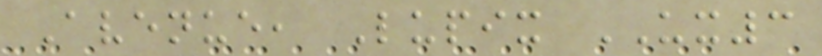Avenue, Lupix UX3
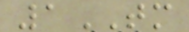1TM
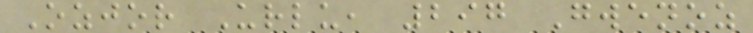Ozjor Urlu, 297 Gwenoz
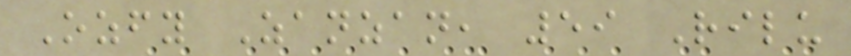Ozfy Zanzan, 59 Rilu
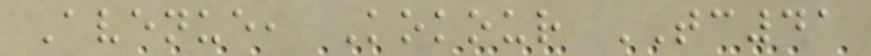Avenue, Kokour TC41
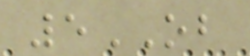5OB
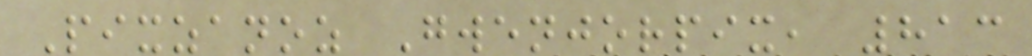Pixzanoz Gwenjorpix, 813
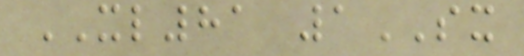XL81 1SX
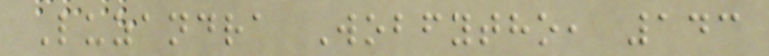Luzandra Wobfytho, 143
